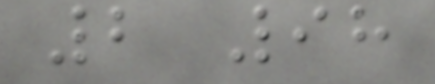2 98
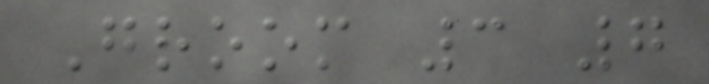Groom 3 7
